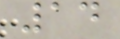14
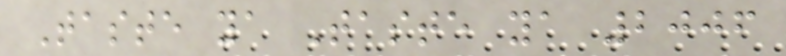Taste ya Taste ya 2006
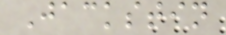Jackstin
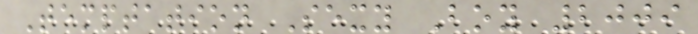Temptation Sexy Boy 2009
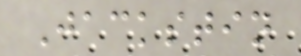Jackstin
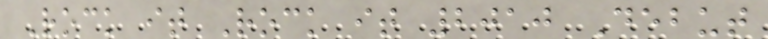Rock it Rock it 2010 Debut
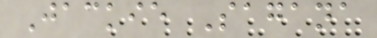Jackie Sagana
